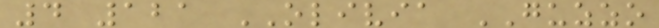4 121 OLIVIA GUZZO
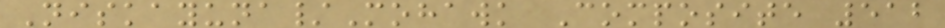Niskayuna/Mohawk Composite 512
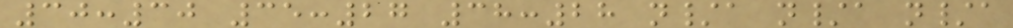30:30 35:27 38:28 n/a n/a n/a
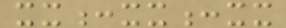xx:xx:xx
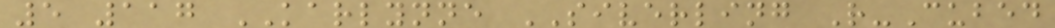5 117 KARLYNNE SIVERLING R-Cubed
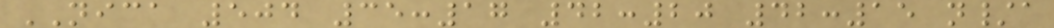NICA 504 35:17 42:20 42:15 n/a
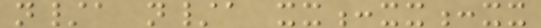n/a n/a xx:xx:xx
